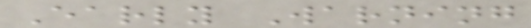Early Warning
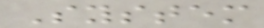System
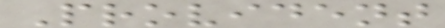Provident
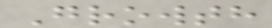Growth
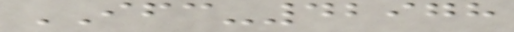IFC-42978
